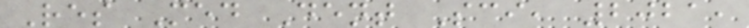Res Med Dent Sci, 2021,
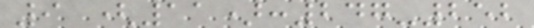9 (11):247-252
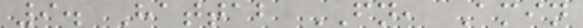9. Hattab FN, Amin
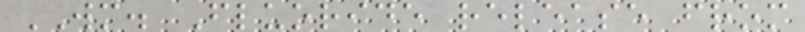WM. Fluoride release from
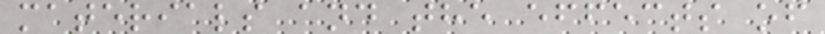materials and the effects of
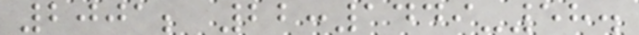2001; 22:1449-58.
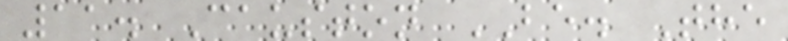11. Causton BE. The
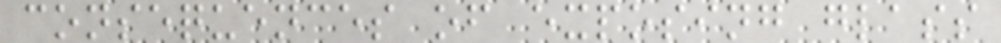consequences of exposing glass
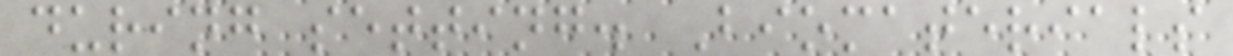during setting. Biomaterials
